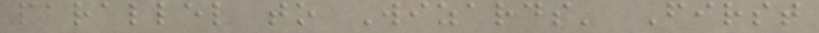parallel to Wizards' First
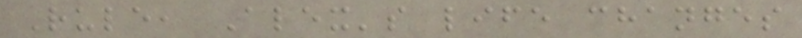Rule, Alex's life changes
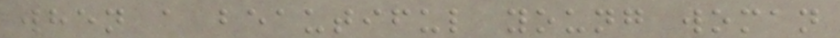when a beautiful young woman
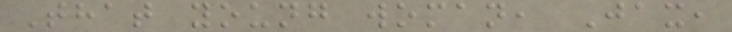That young woman, Jax,
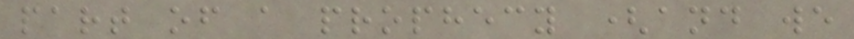part of a prophecy (and we
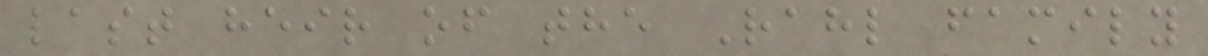last heir of the Rahl family
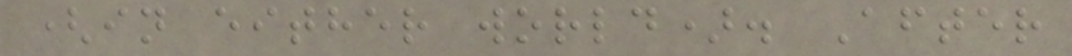(in either world). After
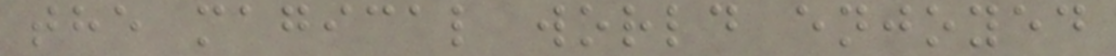the magical world enjoyed
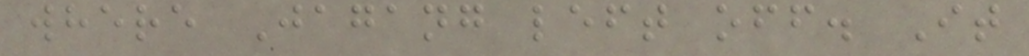where Jagang left off. It
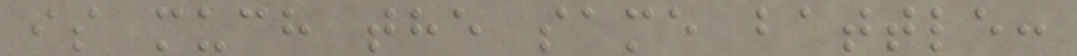is much the same battle:
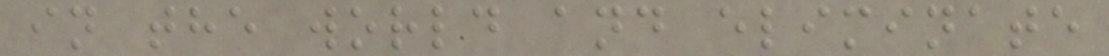in the world and eliminate
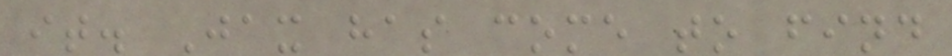it. Jax has come to find
